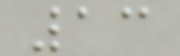13
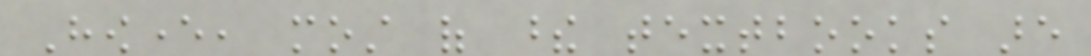However, most of these textbooks are
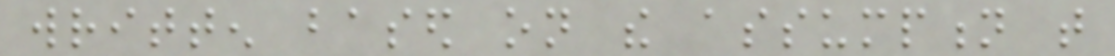written based on the assumption that
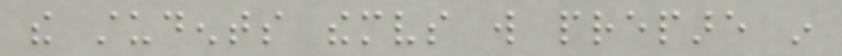the students themselves will prepare in
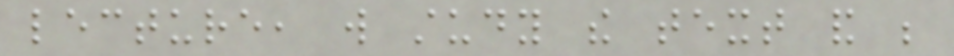lecture, will study the text and be
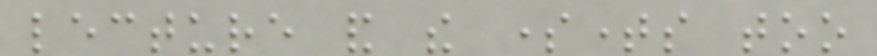lecture and the sometimes too
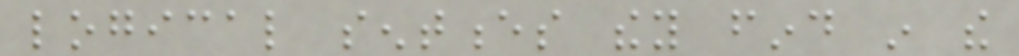logical sentences they find in the
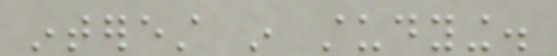interest in studying.
